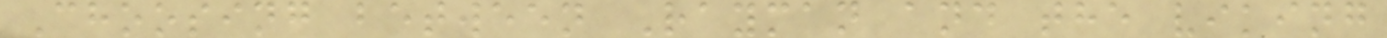Choosing between Rayman and the viking
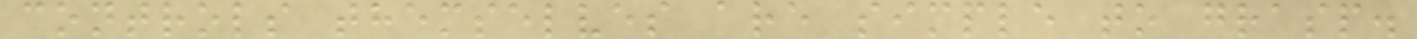controls themselves are simple to grasp.
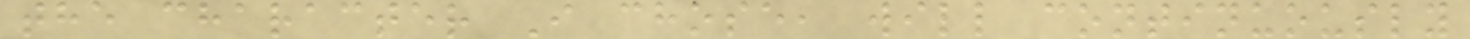the character I chose, will continuously
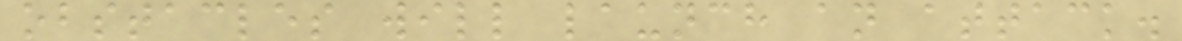obstacles will launch an attack.
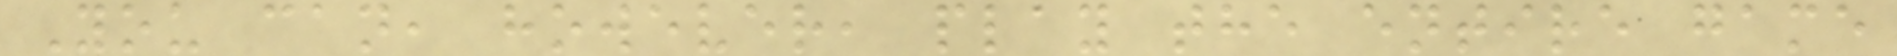You can, however, play the entire game
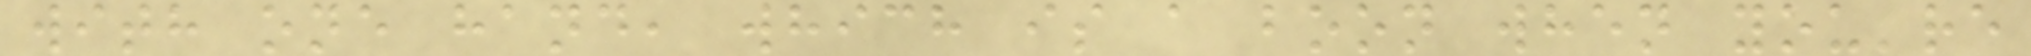with one hand, which is a boon when you're
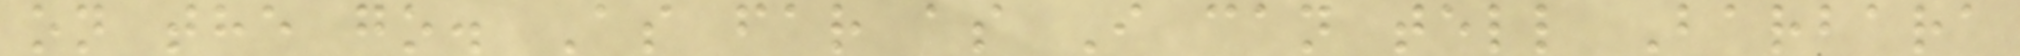on the go. As far as I can tell Barbara
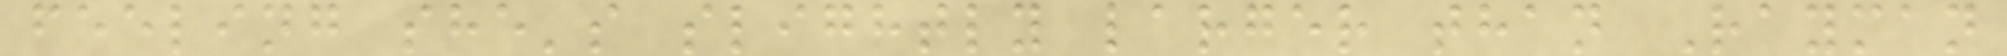feeling she's slightly larger than Rayman
